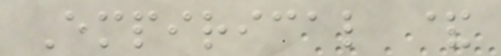Empirical &
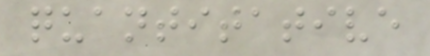quantitative
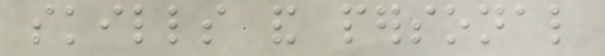skills and personal
